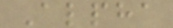Alpha
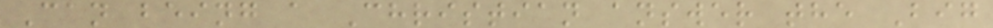Can being a Christian answer the Big
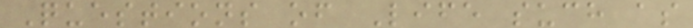Questions of Life such as
